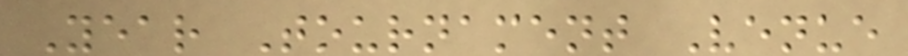Year Tournament Venue
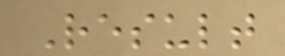Result
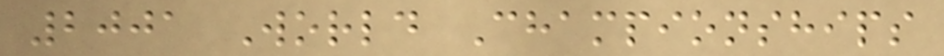2001 World Championships
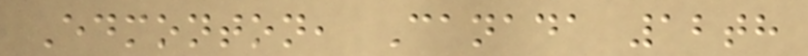Edmonton, Canada 12th
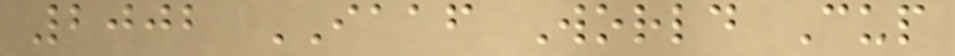2002 IAAF World Cup
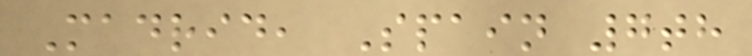Madrid, Spain 7th
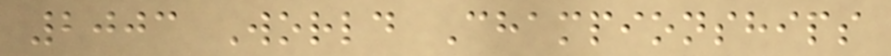2003 World Championships
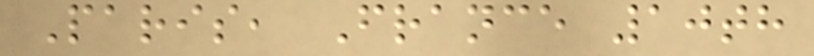Paris, France 10th
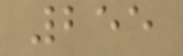255
